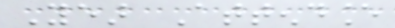Year Attendance
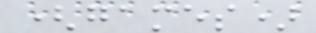(games)
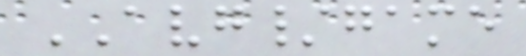AVG/game
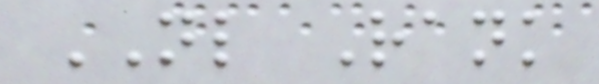NL Rank
